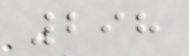298
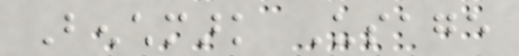Benchmark Usage
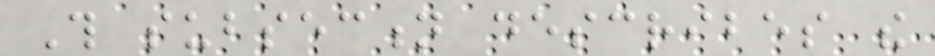This subsection describes the
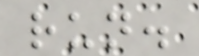run.
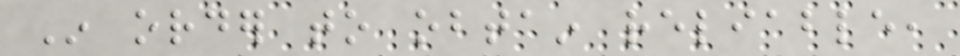In order to obtain reliable,
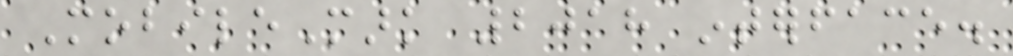MobileMark 2018 interface.
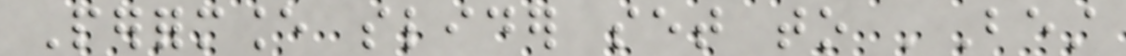Performance slider set to 'Best
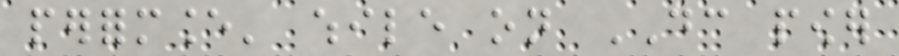performance' while on DC power
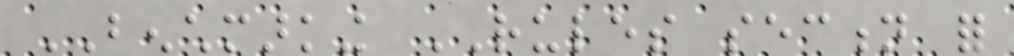BENCHMARKING RULES section for
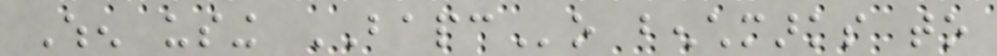When using BAPCo benchmarks to
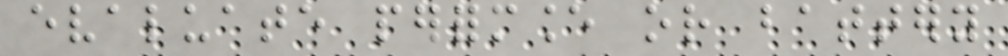evaluate performance or battery
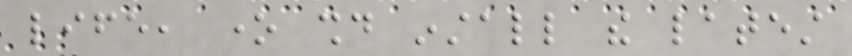life, one should install the latest
